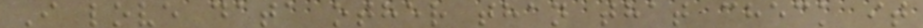I love data other than that check it
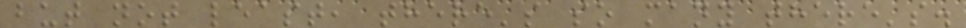but not least, there's so many there's.
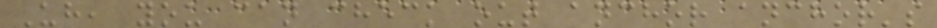Uh, you can check out anchor anchor's
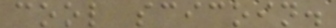cool scicoin.
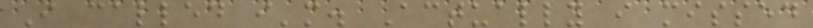I called i'm. Actually i missed
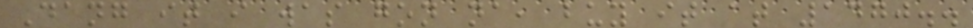Dang it i was gon na, buy it at 1470..
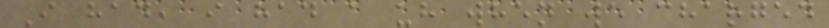I had, i had a uh when we charged
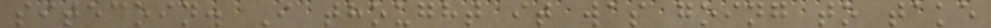sitecoin. I thought it was going to take
